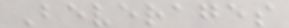Beverages
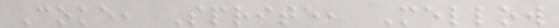Coke, Sprite, Mellow
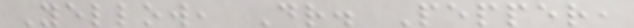Yellow, Dr. Pepper,
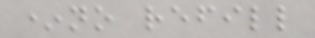*no refill
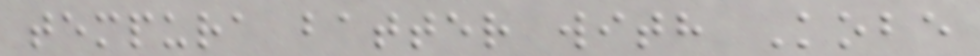tempura batter with Kobe
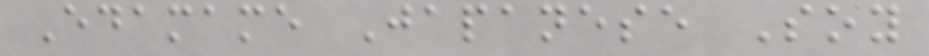Edamame Japanese Soy
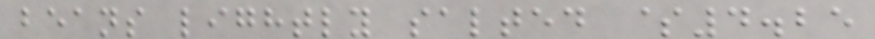beans lightly salted $4.25
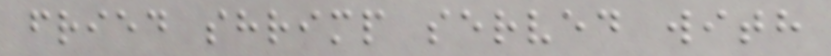fried shrimp served with
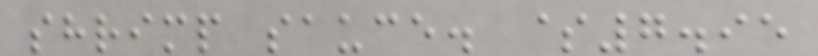shrimp sauce. $7.95
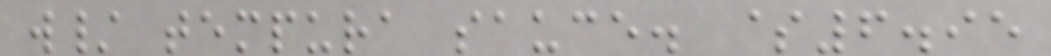w/ tempura sauce. $6.95
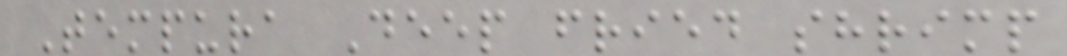Tempura Deep fried shrimp
